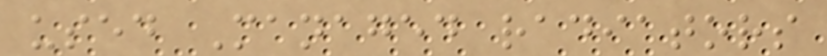used Managed radiators
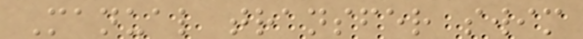Manual transfer swim
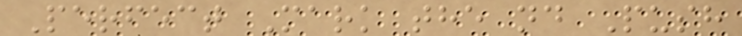Perfect Mark the nd Push
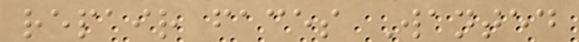repair faces Wanted
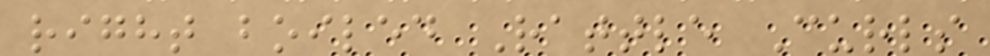right boiled Rattle Curls
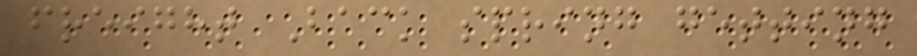freight Back spring getting
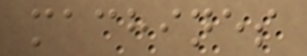machines
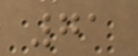71
